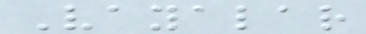Vayalar
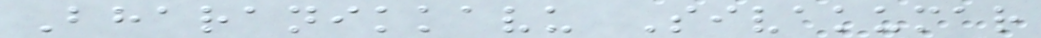Bharanikkavu Sivakumar
